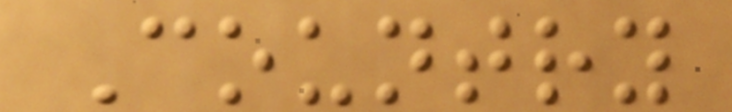Country
